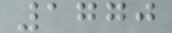1770
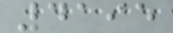4195
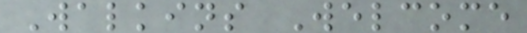Walkins Welcome
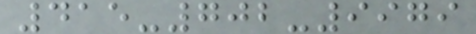415-702-9979
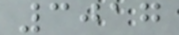3017
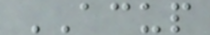ACUP
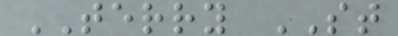TERRY ST
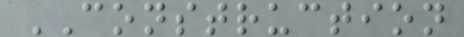CONSTRUCTION
